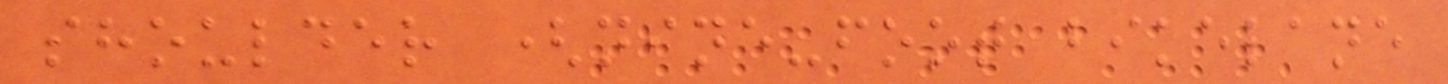shoulder (nine-foot bikelane
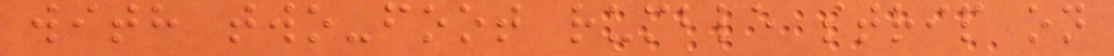with two-foot rumble strip on
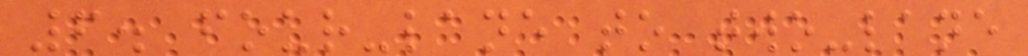6. four-lane to two-lane
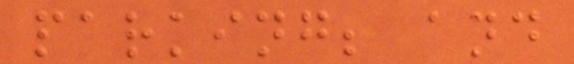parking; and
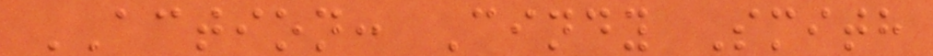ACTION: Cindy Smith
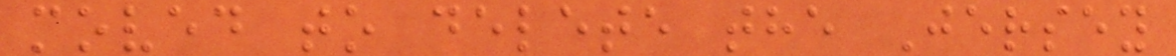moved to delete the Jersey
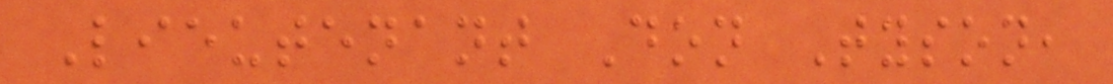Lieutenant Don Tyson,
